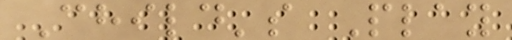Child's Play
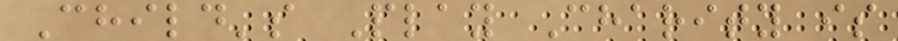Child's Play Charity is
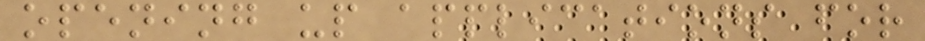opening up applications for
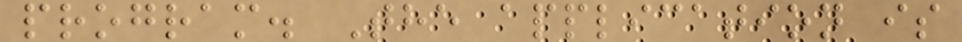program. The application is
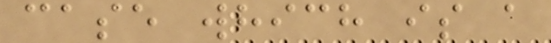case which is a
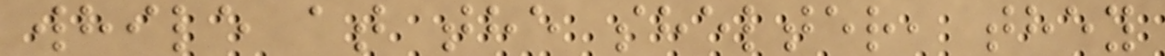while at the shelter, they
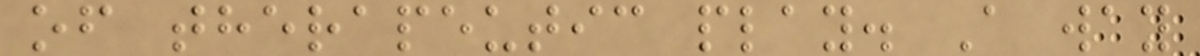of therapeutic play. A way
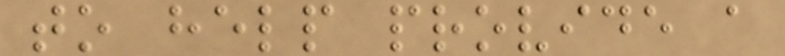to help provide a
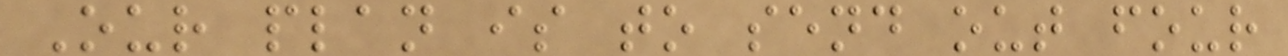Our plan is to send out four
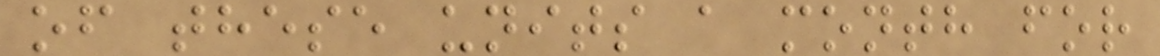of these units a month for
